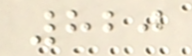820
